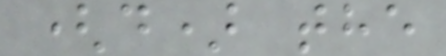(d) the
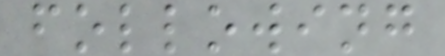following
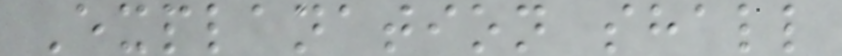Explanation shall
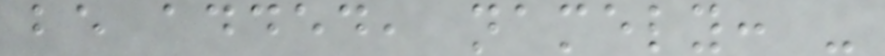be added, namely: -
